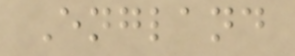England
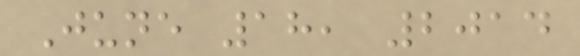June 18, 2014
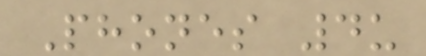Phones 4u
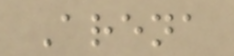Arena
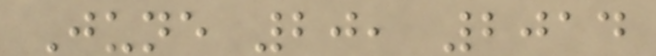June 20, 2014
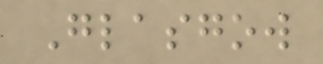Glasgow
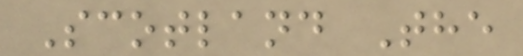Scotland The
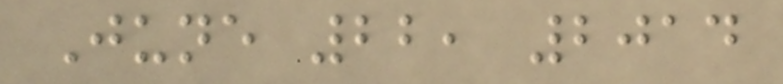June 22, 2014
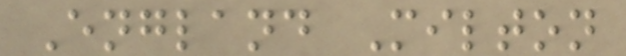England Milton
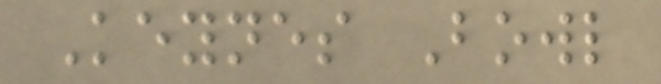Keynes Bowl
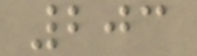203
